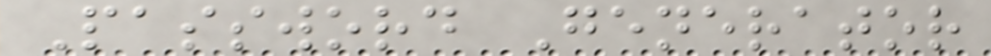Password Generator
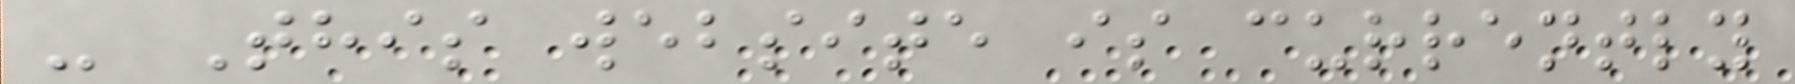- This website is currently
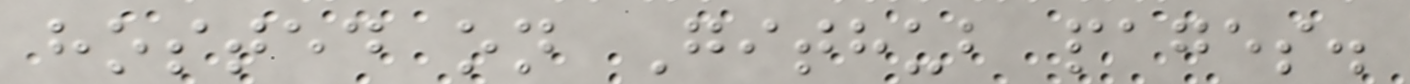hosted on Github pages.
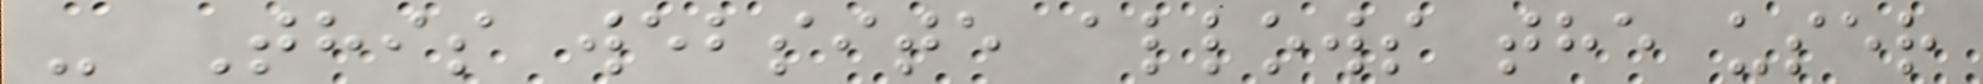- This website allows the user
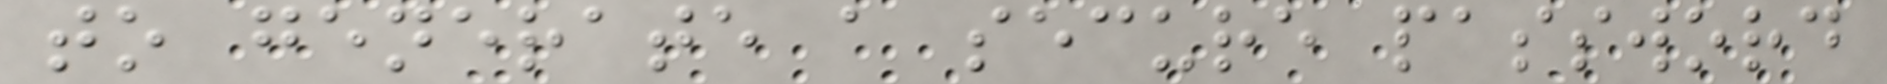to generate a secure password
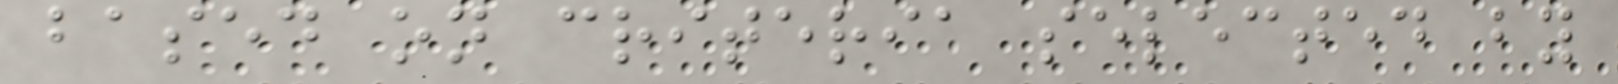based on criteria selected by
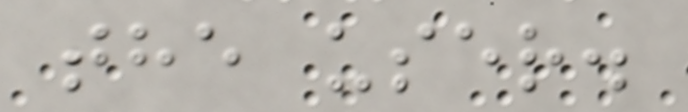the user.
